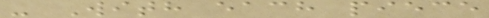- With each piece
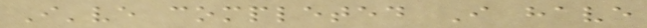I've completed I have
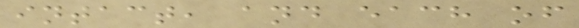intact, and each of
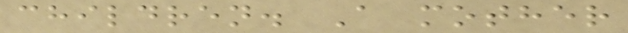children. A mother
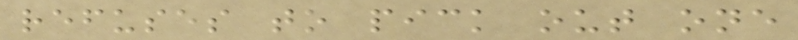refuses to pick out one
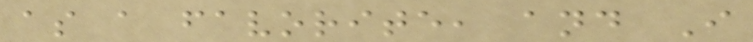as a favorite, and I
